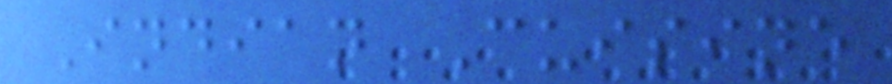Indian Cuisine
